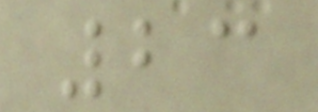23
